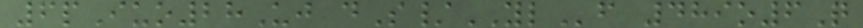6pIuo28Uj dS/YLf 489o6Q
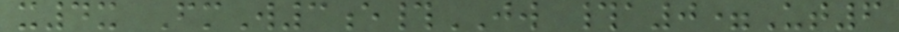x4x FmW3e#JW #a0=Ut6
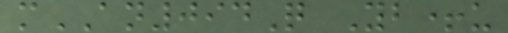mAN094Q Yb+u
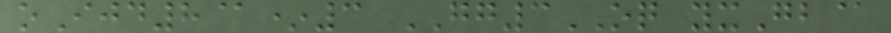oIjd8@*3 GG3OQ yxGb@
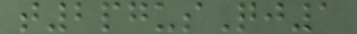t2pgusQj1
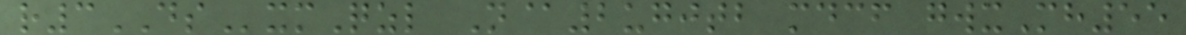r3DSxmQzl N@2ugjtb mdcf gwxMh55
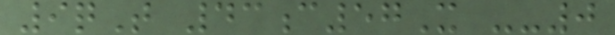9qT 43c57X --0
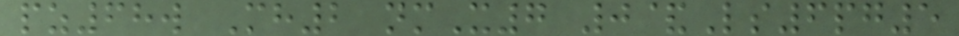pz68w Mh2 nmX7 0&Ls6pg5
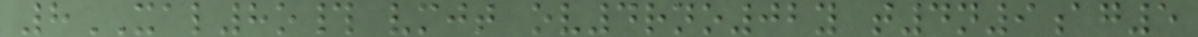8XAL8o# vmjt ov4rno02y t4n9ag5
